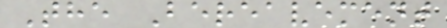The Bereavement
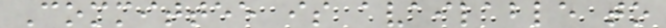Committee is available to
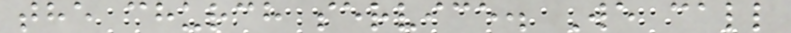the church service. We call
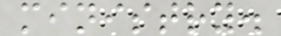ministry.
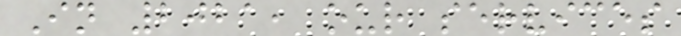In 2021, our services
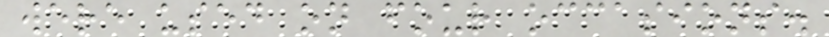were used on four occasions.
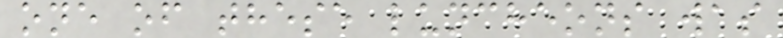one of these luncheons was
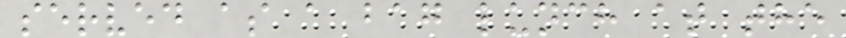served as a bag lunch at the
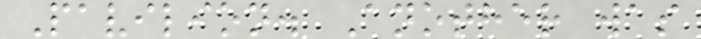Pavilion. Another was
